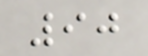90
